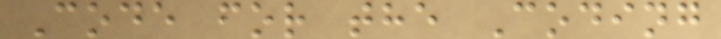Code for the Coding
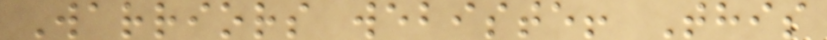Warriors webiste! This
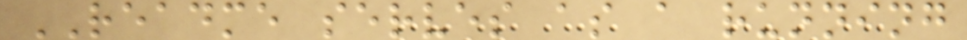README serves as a running
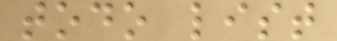todo list
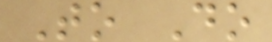To Do
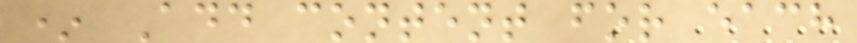* Add content for each
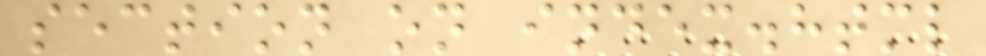section on index.html
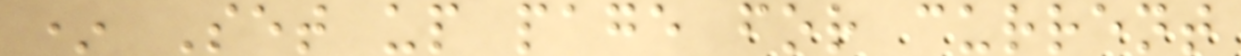* Set up page for current
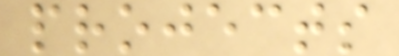projects
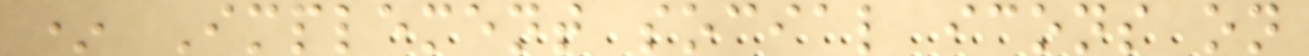* Implement social icons on
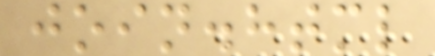join.html
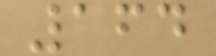164
